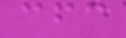cfc
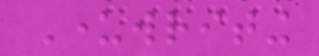Underwriting
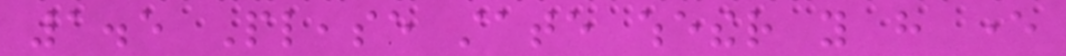1.5 Please state whether you have ever
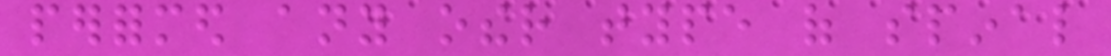performed any other type of spinal
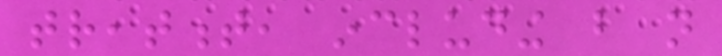treatment, including but not
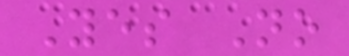Yes No
